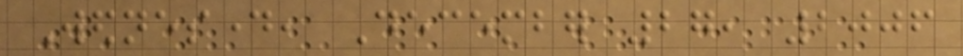Wednesday, December 27, 2006
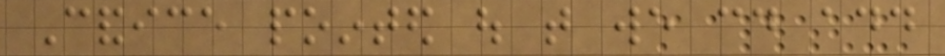Candice pointed out that we could add
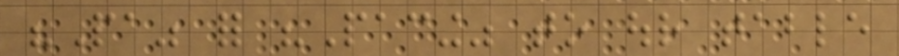"Pa" for "Pacing" to our table
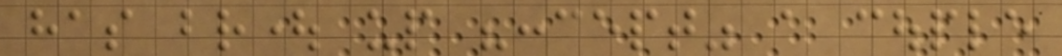has brought up "concept" a couple
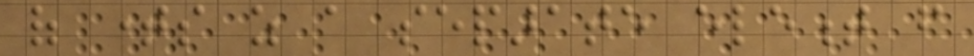of times as a separate element from
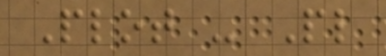Plot - Pl
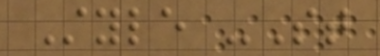Style -St
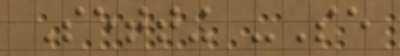Setting -Se
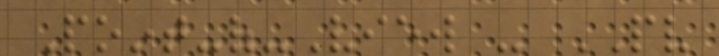Point-of-View - PV
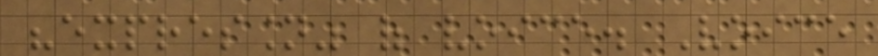"expression" of voice. Voice
